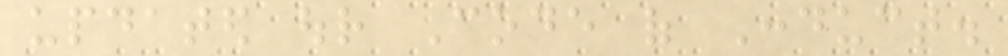updated our Code of Conduct.
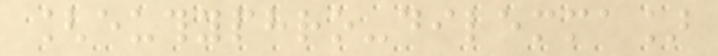[euthyphro-dilemma]
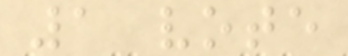1 vote
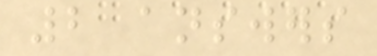2 answers
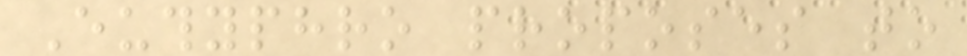Euthyphro proposes to
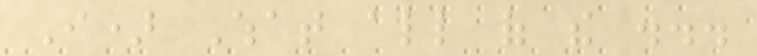I) What all of the ...
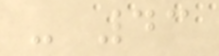- 43
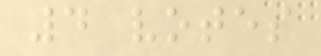4 votes
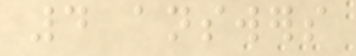4 answers
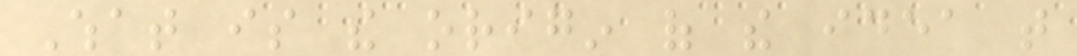What is the origin of the idea that
